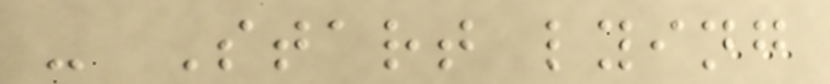- Start lying
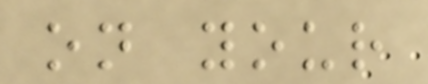on your
